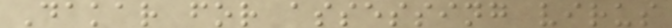Dakar for assessing virus
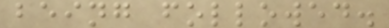being followed.
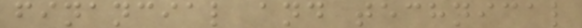financial and technical
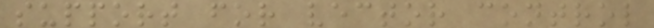support for vector control
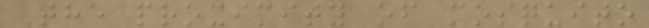The proximity of mosquito
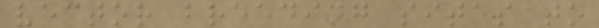vector breeding sites to
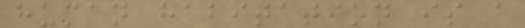human habitation is a
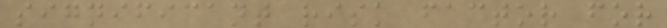significant risk factor for
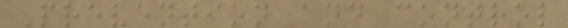Prevention and control
